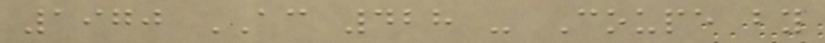1970 AC 428 - Coupe by
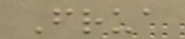Frua
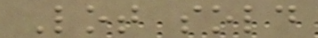Lot sold
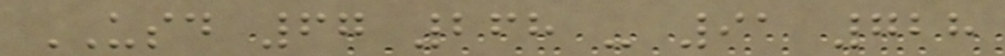USD 67 268 - 91 728
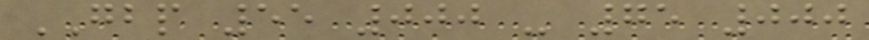GBP 55 000 - 75 000
